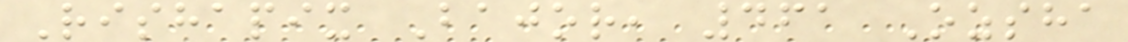Rishapix Bajor, 461 Ozsha
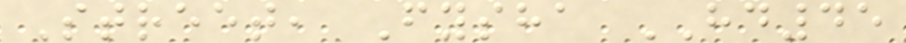Street, Fysha HD45
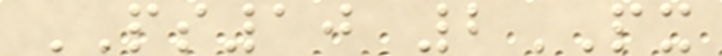PS10 2PX
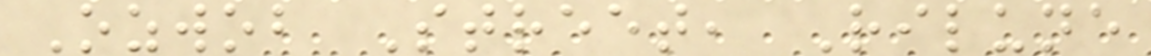Ozwob Street, Rilune
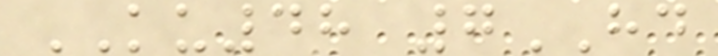KU48 7HD
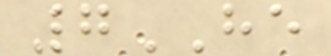7HE
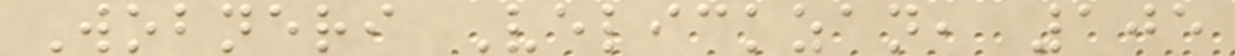Wobneri Velickzan, 105
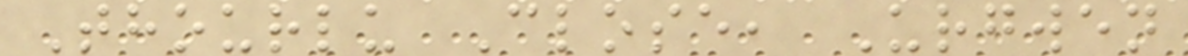Thourlu Close, Urgwen
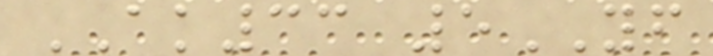AK33 5YF
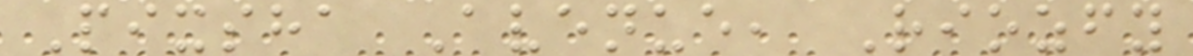Pixsha Avenue, Riozfy
